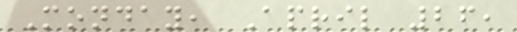Monday, April 26,
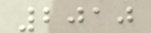2010
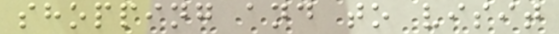shopping and to visit
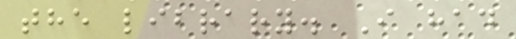the library. I had
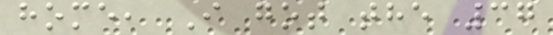home, I got the 37
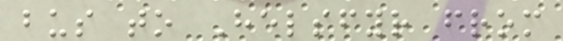bus to Helsfyr from
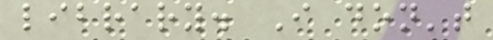library. I don't
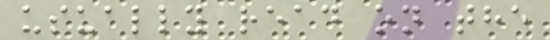usually read on the
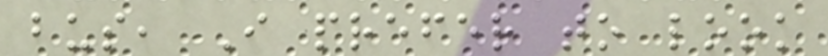bus, I prefer to look
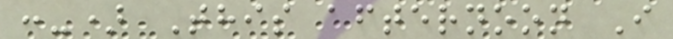:-) This afternoon I
